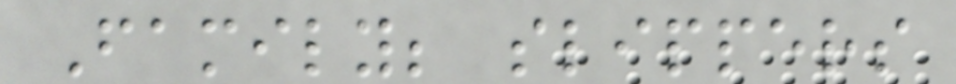Family; slippers
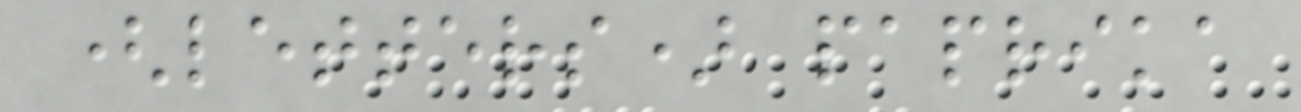(letters) paprika
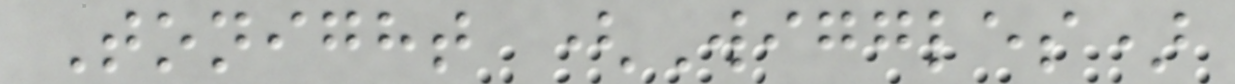Tonight (Wiggles)
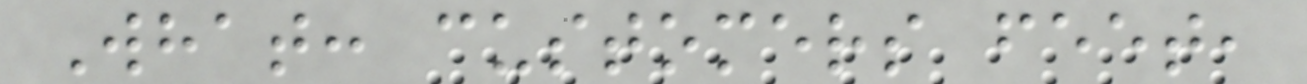What: customers feet,
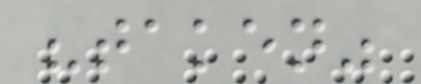"taken"
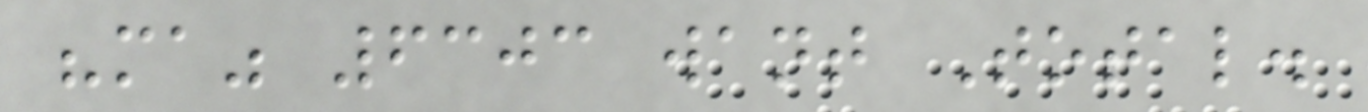"ma" 6303 want Total.
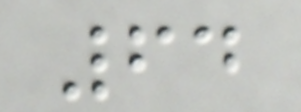64
